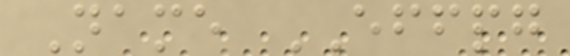Name EFFPG
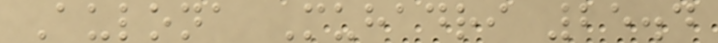Aulona Muhadri 25.4
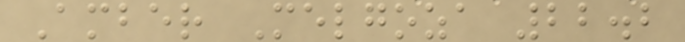Amber Melgoza 22.2
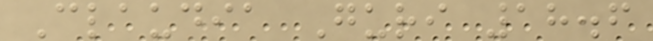Claudia Guri 18.6
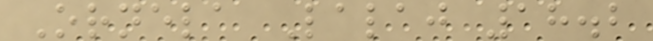Ornela Lalaj 18.2
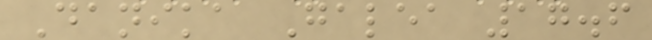Danika Galea 17.6
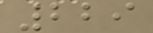229
